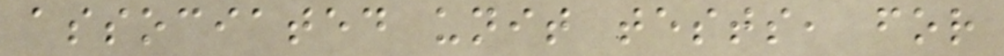associated unit tests, for
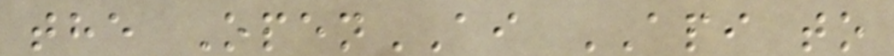the OpenAI API to
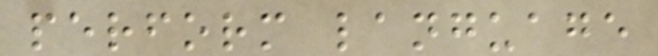perform language
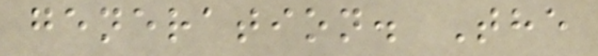generation. The
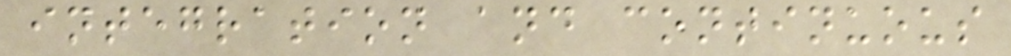integration and continuous
